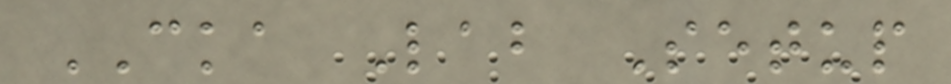CKA Lab Setup
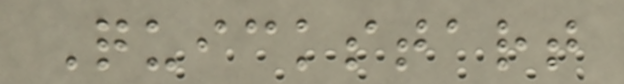Quickstart
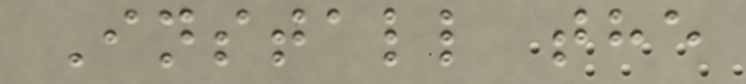Install the
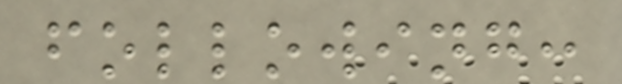following:
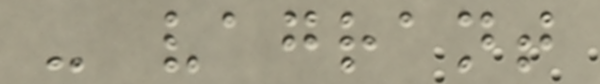- vagrant
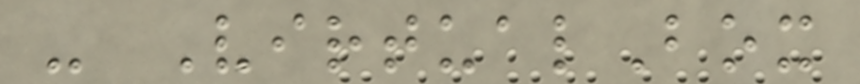- VirtualBox
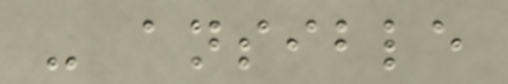- ansible
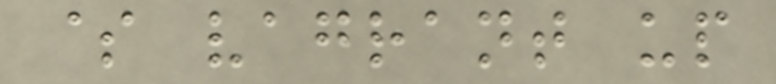$ vagrant up
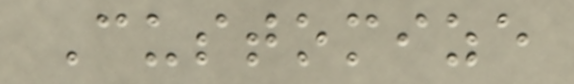Customize
